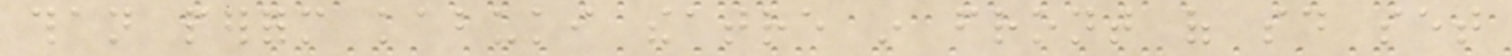than perform kabuki theatre in front of said set
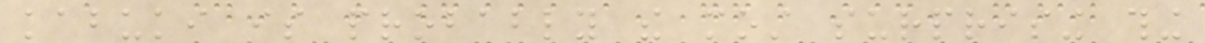kabuki is probably the most surprising thing
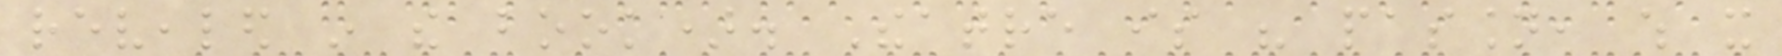revealed in the book). Theatre is his passion, which it
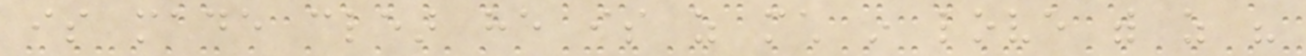is made clear he is as much in love with as his
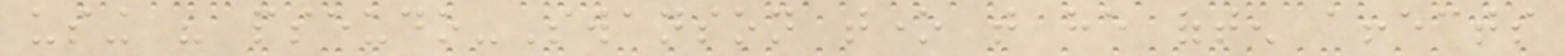using his pseudo-Swanson tone that he often affects
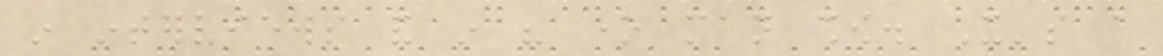in interviews and in his one man show. It's a
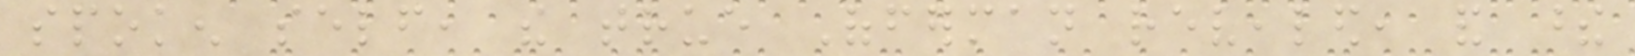spoken self, the true Offerman revealed, and these
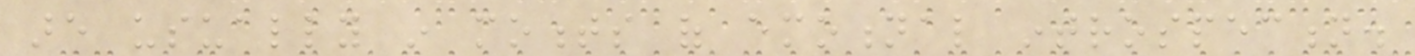are usually in moments of emotional introspection.
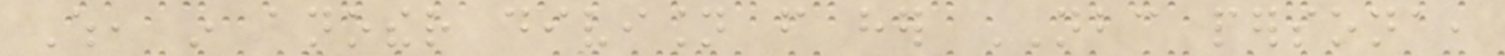Which, in another division from her NBC persona,
